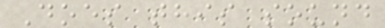Does this sound
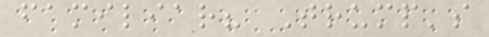familiar? Trump's
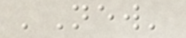'New'
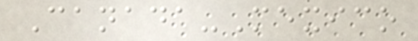Canada-Mexico
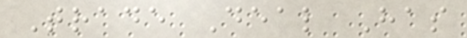Trade Deal Has
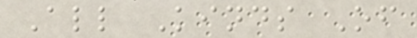All Kinds Of
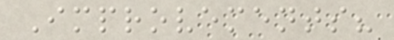Improvements?
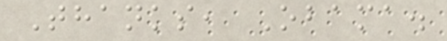Thanks, Obama.
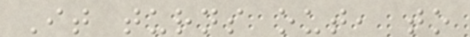It turns out, to
